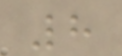8
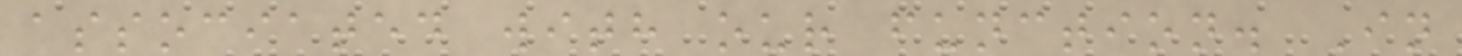associated with our function. In
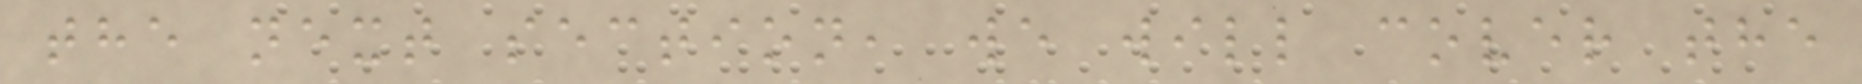the next section, we will cover the
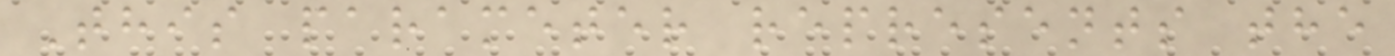This parameter represents the
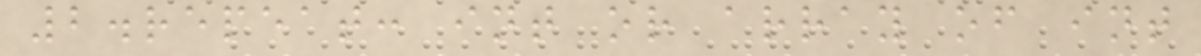2.repeat: int or array of int
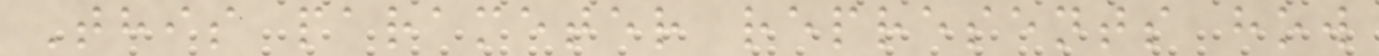This parameter represents how
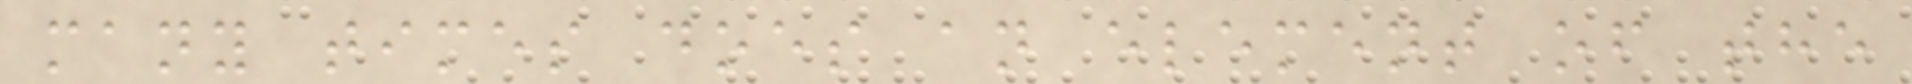many times does an element of the
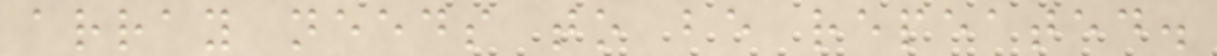array needs to be repeated.
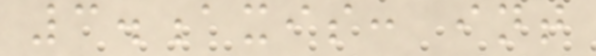3.axis: int
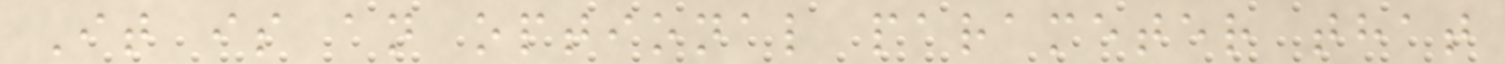It is an optional parameter that
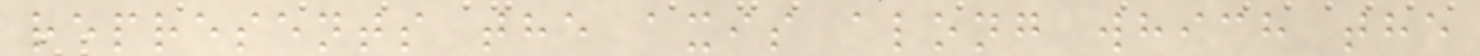represents the axis along which the
